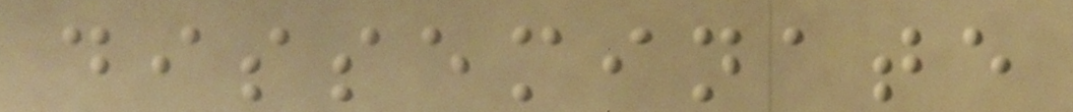disseminate
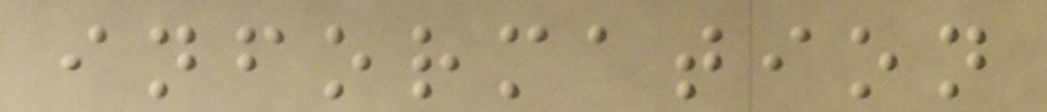information
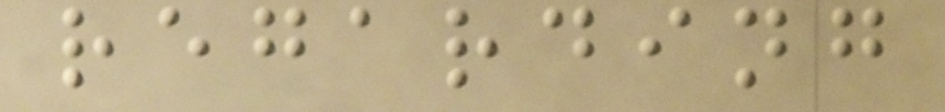regarding
